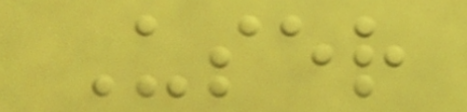User
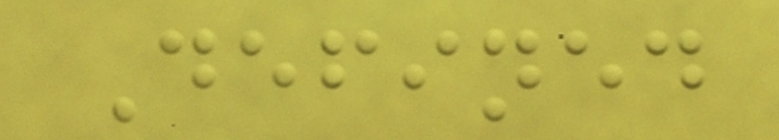Defined
